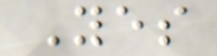Yes
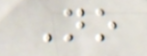No
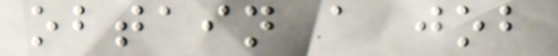obtain a job
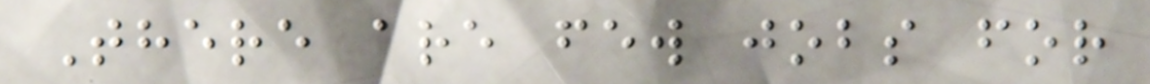There are few jobs for
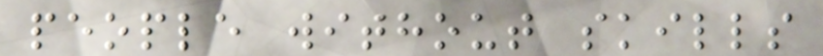people without skills
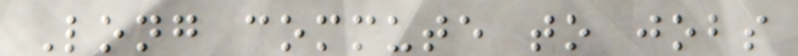Long commute to jobs
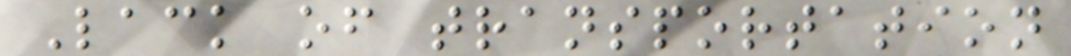Lack of transportation
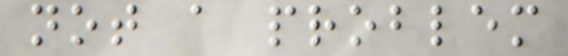not a problem
